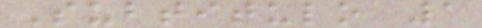Subtitulo 1
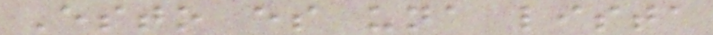Esto es una lista
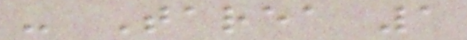- Tarea 1
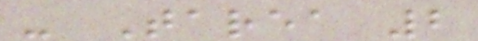- Tarea 2
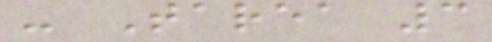- Tarea 3
